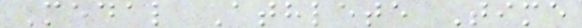Medal Athlete Time
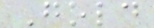Gold
